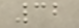32
